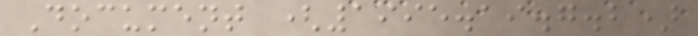Document (1995.19.7.2)
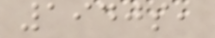1940s,
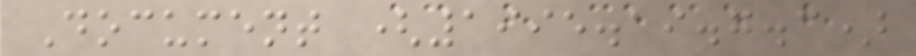Document (1995.19.7.3)
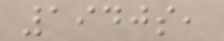1940s,
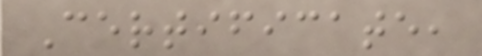Certificate,
